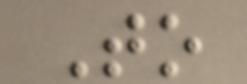To
